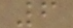6
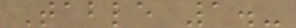Table 1.-
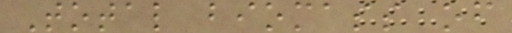Total biomass of
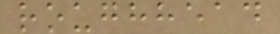roughhead
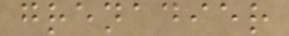grenadier
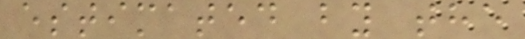estimated by the
